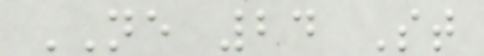NE 24 St
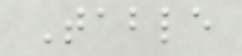Table
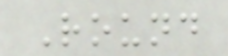Round
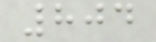804
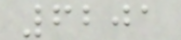6201
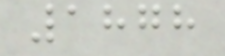1878
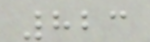823
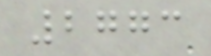2773
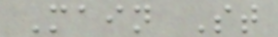Main St
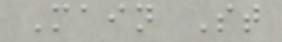Main St
